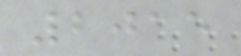2015
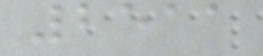2511
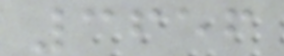3656
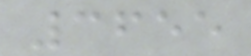3655
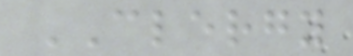CLERGY
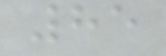85
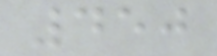450
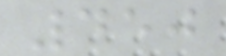450
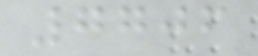7706
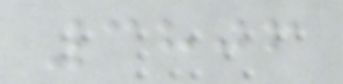3806
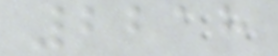2218
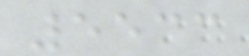5533
